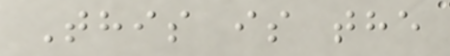This is the
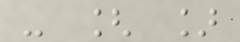- [ ]
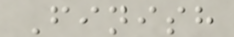Finish
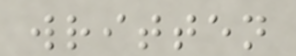written
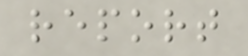report
